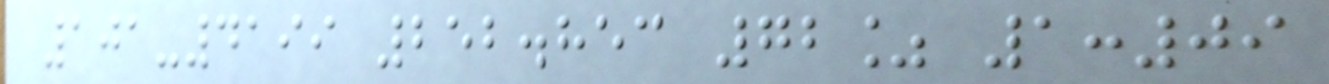101-4199 252.853 72% 1:09
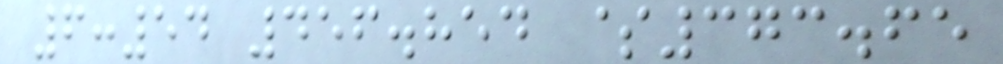6:54 456.854 $373.65
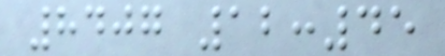8407 12:45
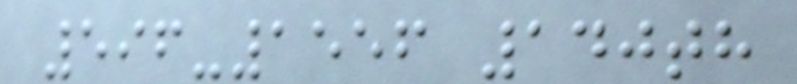596-1556 140th
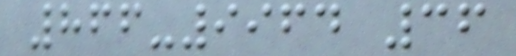866-9964 36
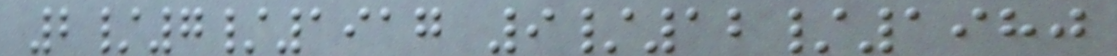2/7/1917 9/12/1980
